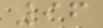96
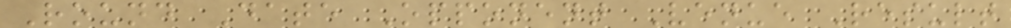Round Date Opponent Venue Result
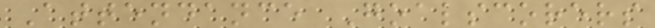Attendance Goalscorers
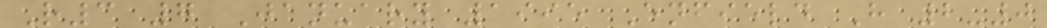R3 7 January 1995 Enfield H 2-0
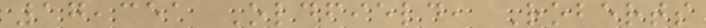17,351 Oldfield, Roberts
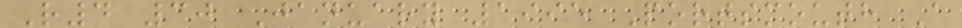R4 30 January 1995 Portsmouth A
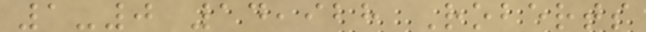1-0 14,928 Roberts
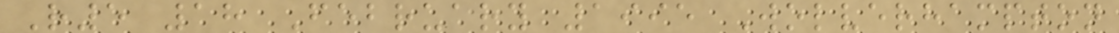R5 18 February 1995 Wolverhampton
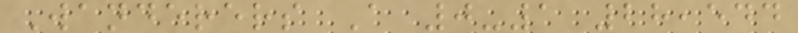Wanderers A 0-1 28,544
